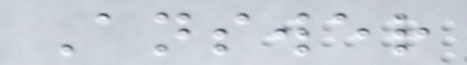Answer
